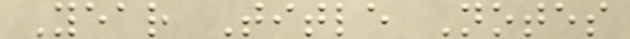Year Title Notes
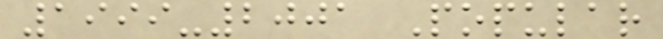1999-2001 Popular
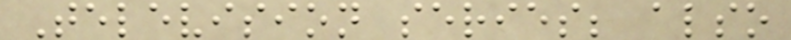Television series; also
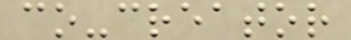co-creator
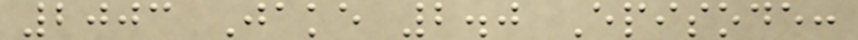2003 Jake 2.0 Episode:
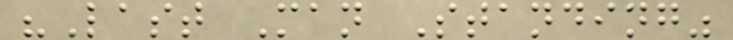"Last Man Standing"
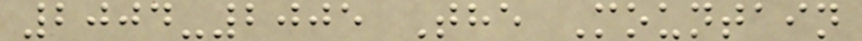2004-2005 The Mountain
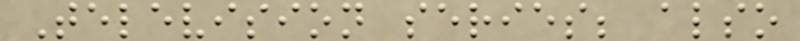Television series; also
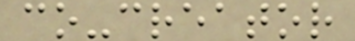co-creator
